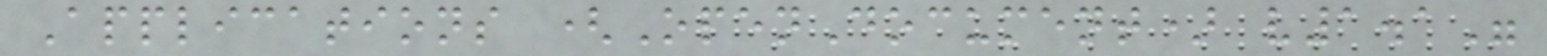Applications (OpenDocument) v1.1"
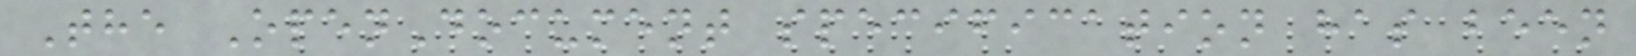The OpenDocument specification has been
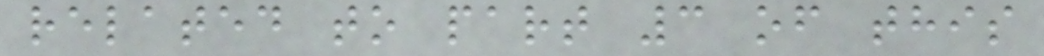related to part 3 of this
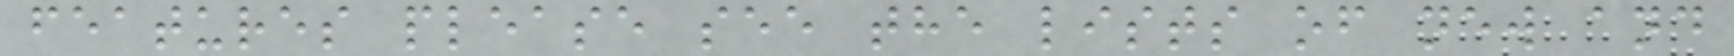features please see the lists of new and
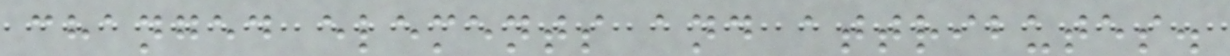changed elements and attributes.
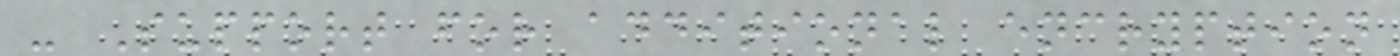- Support for additional encryption
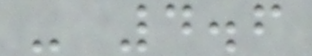- 4.6
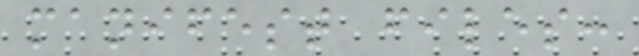manifest files:
